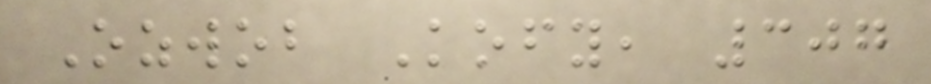Ozwob Kofy, 307
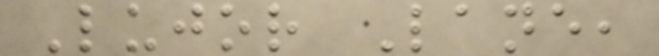Lujor Lane,
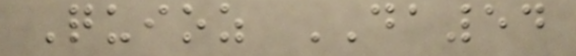Quioz DA54
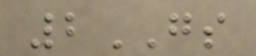2GS
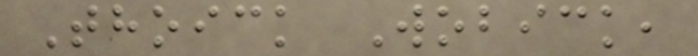Thoick Wobick,
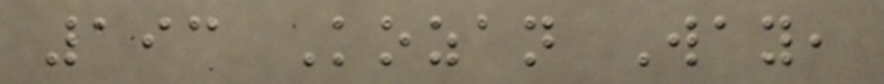193 Kozan Way,
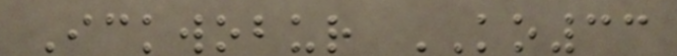Ickwobur KO33
